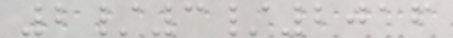2/3/2016
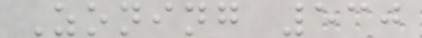Zoning 530
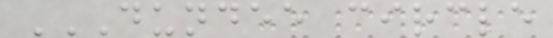DUNDEE CIRCLE
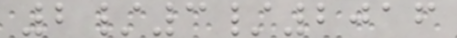2/3/2016
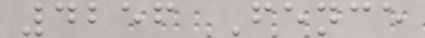4256 Fence
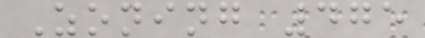Zoning 475
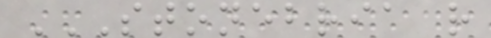STONEBRIA R
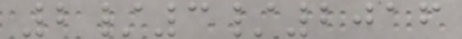2/3/2016
